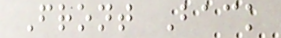Front Back
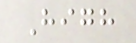High
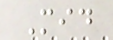Mid
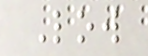Low
